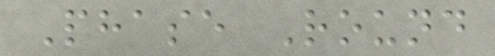Phase Round
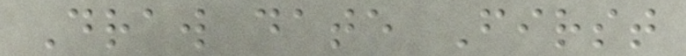Draw date First
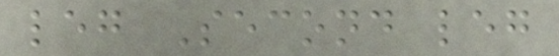leg Second leg
